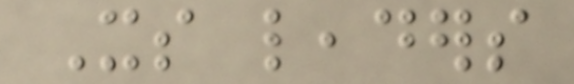Its leaders
